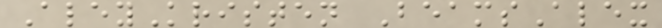AleyKristen BeamsAlex
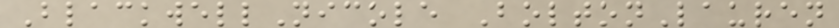BlackwellNicole BoltonLauren
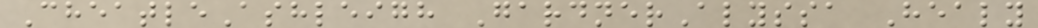CheatleAshleigh GardnerAlyssa Healy
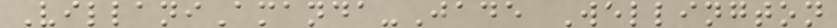VillaniAmanda-Jade Wellington
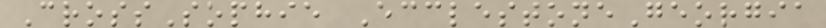CrossSophie EcclestoneGeorgia
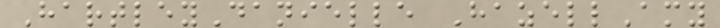HartleyDanielle HazellAmy
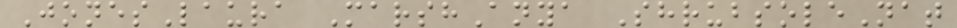JonesLaura MarshAnya ShrubsoleNat
